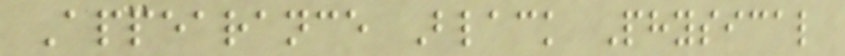Appearance Black Physical
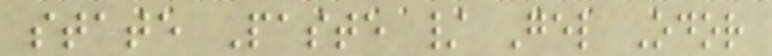state Paste / Gel Odor
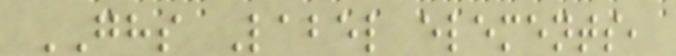GHS Label elements,
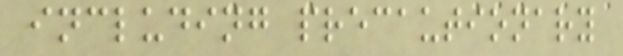including precautionary
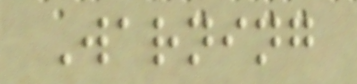Warning
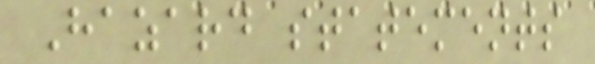Hazard statements
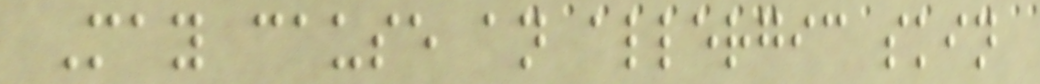May cause an allergic skin
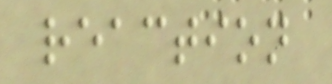reaction
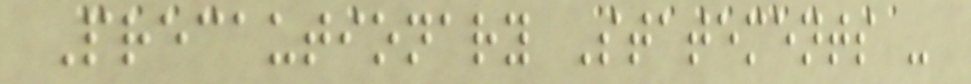Precautionary Statements -
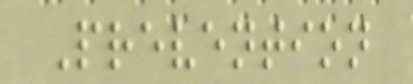Prevention
